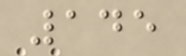145
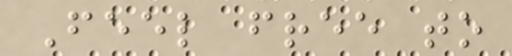Feel free to
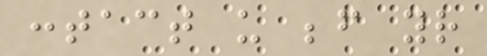contact us before your
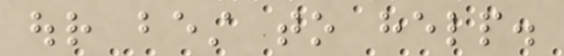our best to help.
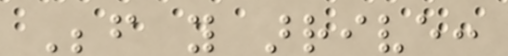Before you arrive:
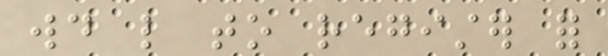would like to register for
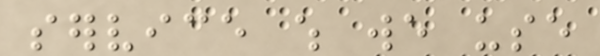service which we use
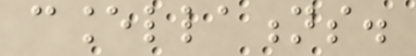cancellations.
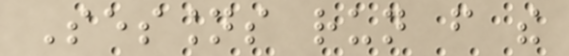Sessions run from the
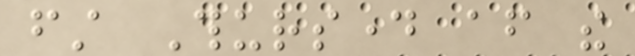first Thursday after the
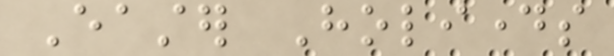Easter Holidays
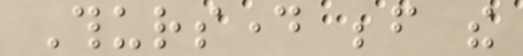Thursday before the
